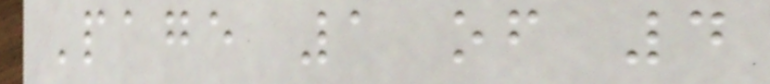Page 1 of 4
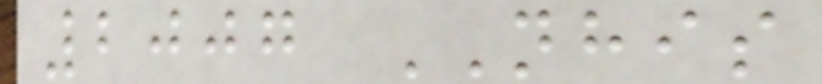2007 NHIS
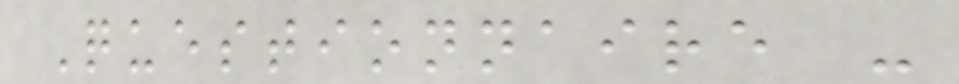Questionnaire -
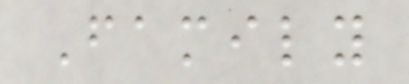Family
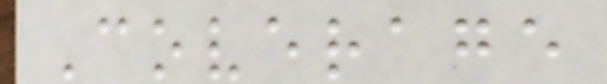Coverage
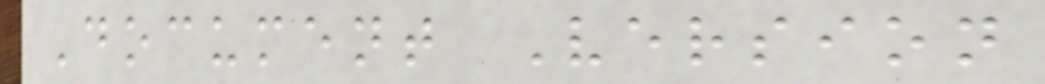Document Version
